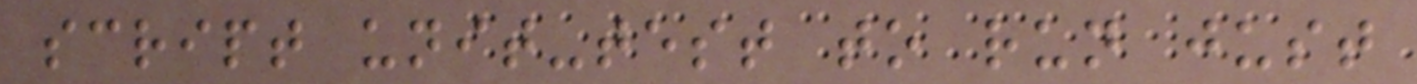script unit-test to run just
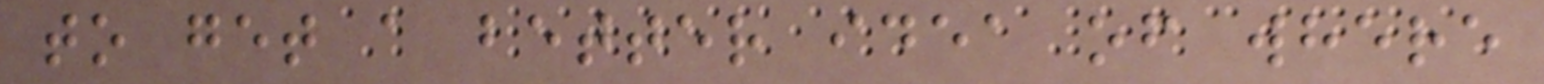to get a better idea of where
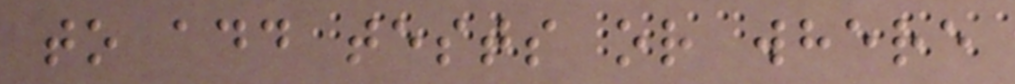to add tests or where
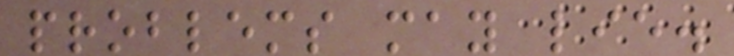problems may lie.
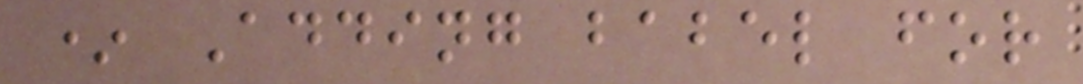* Adding babel for
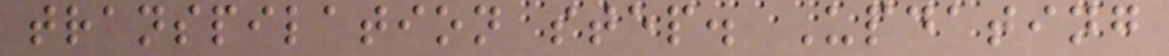transpilation step. Updating
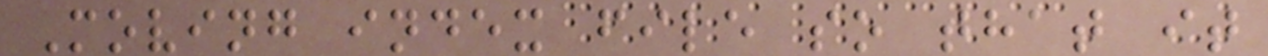Moving index file so that it
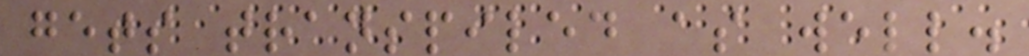gets transpiled as well.
